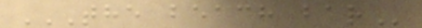THE BEACH BAR
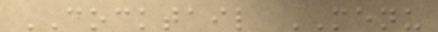COCKTAIL MENU
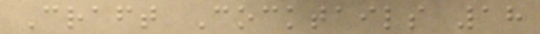Craft Cocktails 18
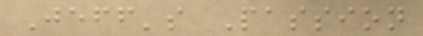Jeff's Passion
